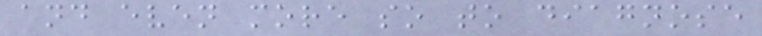and even more so to diagnose
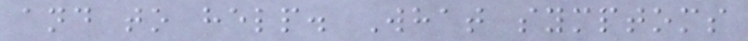and to help. What symptoms
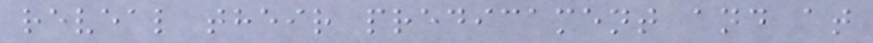reveal their predicament and at
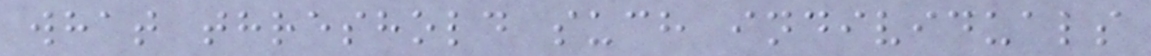what threshold such individuals
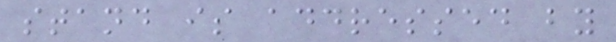stand is addressed by
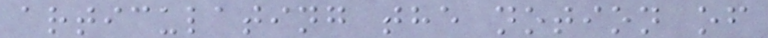articulating the notion of
